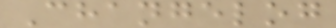Changelog
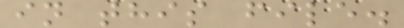in this file.
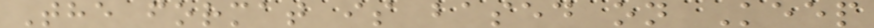The format is based on Keep
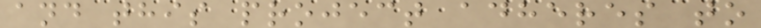and this project adheres to
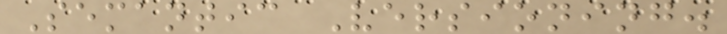Semantic Versioning.
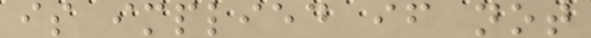is implied if not
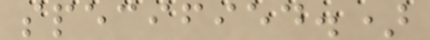specified.)
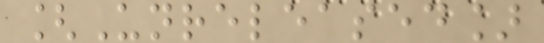[Unreleased]
